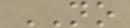NO
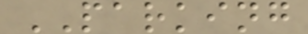PARKING
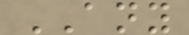ANY
